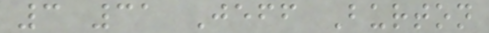3 31 Jeff Burton
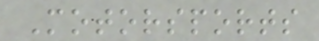Motorsports
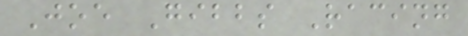Joe Gibbs Racing
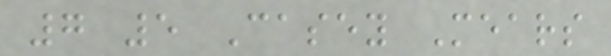7 5 Casey Mears
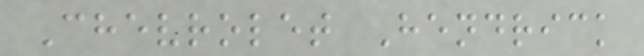Chevrolet Hendrick
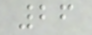26
